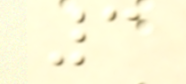3
